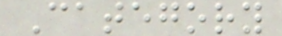Category
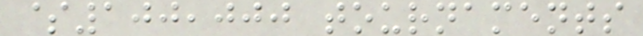$100,000 tournaments
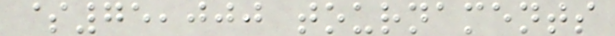$75,000 tournaments
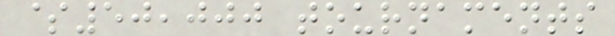$50,000 tournaments
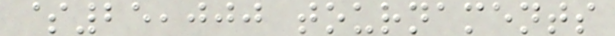$25,000 tournaments
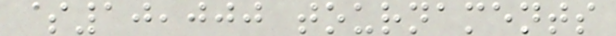$10,000 tournaments
